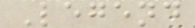Legend
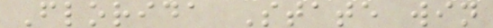Florida State win
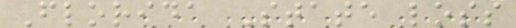Florida State loss
